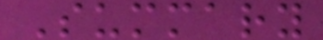Summary
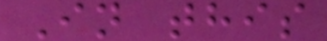In this
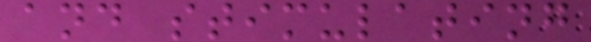and stimulating
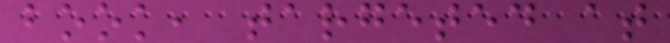book, targeted at
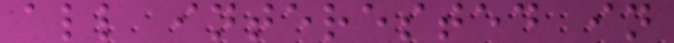all interested in
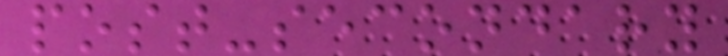post-secondary
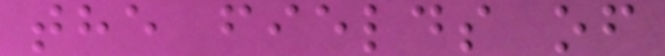the fields of
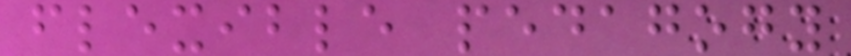flexible pedagogy
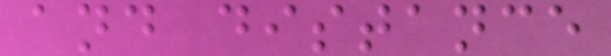and distance
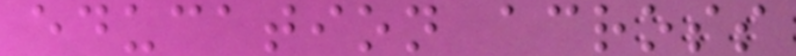education across
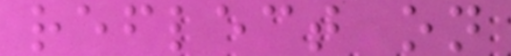reflect on
